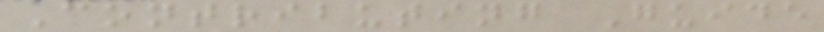Contributing Guide
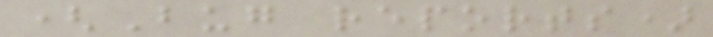(Bug reports)
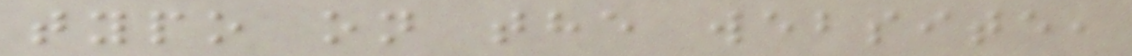typo on the website,
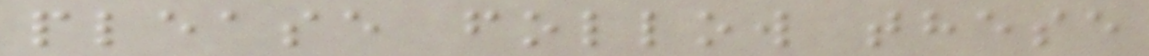please follow these
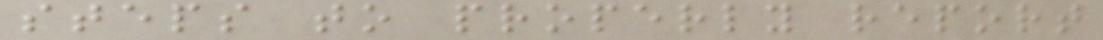steps to properly report
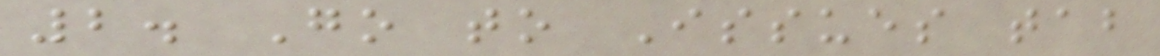2. Go to Issues tab
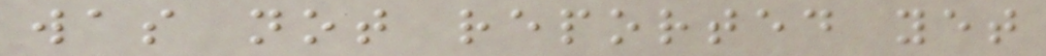was not reported yet
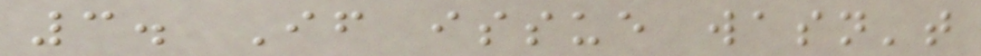3. If issue wasn't
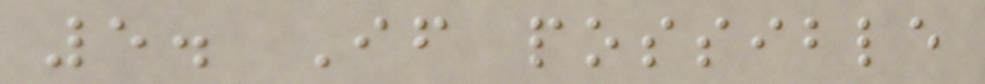5. If possible
